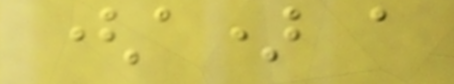(a) a
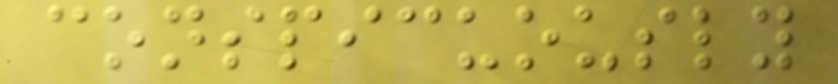conspicuously
